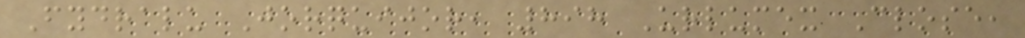Fydralu Jorquijor, 898 Urlumex Close,
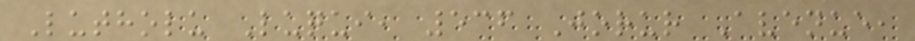Lutholu Luqui, 536 Jorur Avenue,
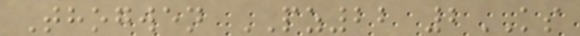Thogwen PZ22 2KS
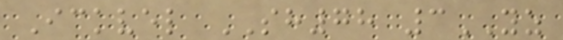Ickvel SH78 3YZ
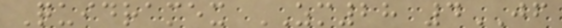Quidramex ZM28 4JF
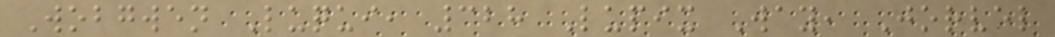Wobgwen Luqui, 328 Lupix Way, Jorvel
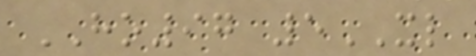HO97 5XL
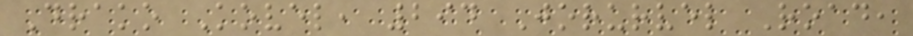Drako Kovel, 294 Jorurvel Road,
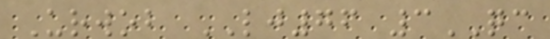Urwob LJ76 3QC
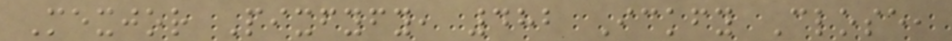Mexjor Pixfyfy, 482 Ickfy Close,
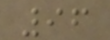96
